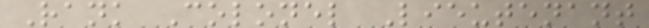Rank Colonel Lieutenant
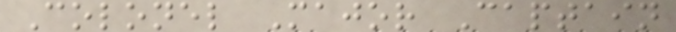Colonel Major Captain
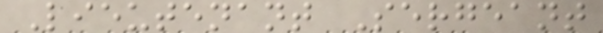Lieutenant Sergeant
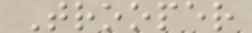Trooper
